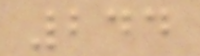244
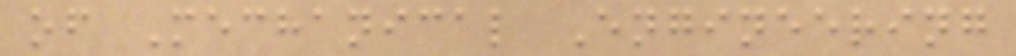of Mechanical Engineering
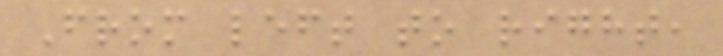From left to right,
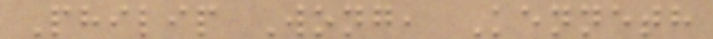Philip Wong, Kenneth
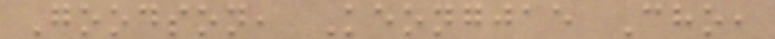Goodson, Keongjae Cho,
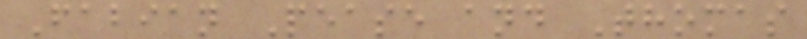Fabian Pease and Thomas
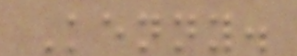Kenny.
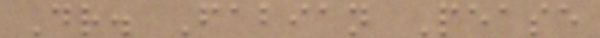Dr. Fabian Pease
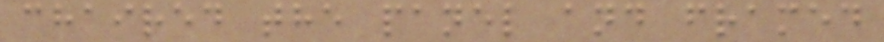chaired the panel and framed
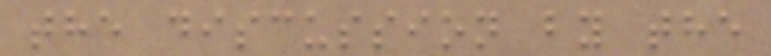the discussion by the
